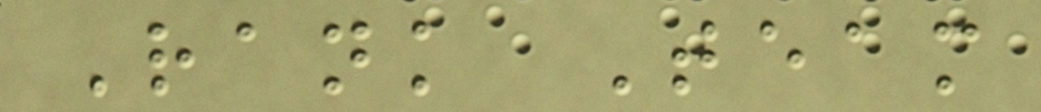Rank Team
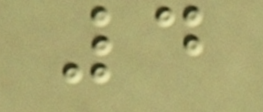4
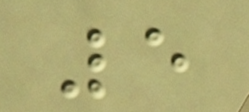5
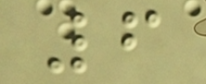6
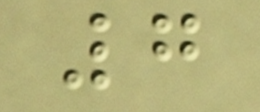7
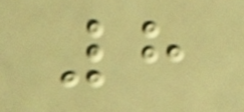8
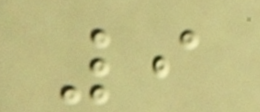9
